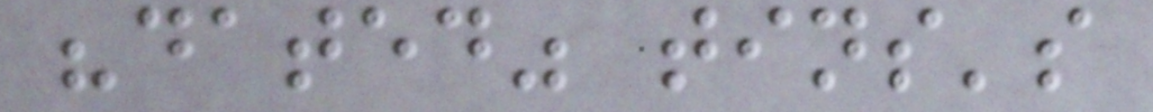"dated" tins's
